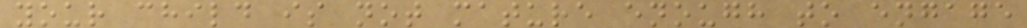your child is not mature enough to engage
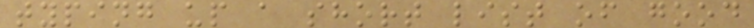typing up a short list of good
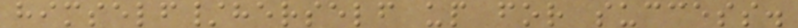himself/herself up for success.
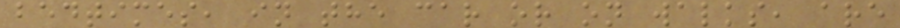bedtimes, in the car or on walks, are
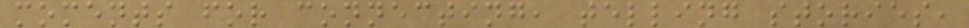moments for connecting, telling stories,
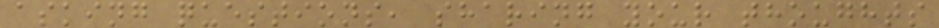asking questions, sharing your thoughts
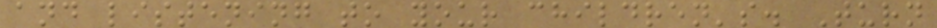and listening to your children's. Turn
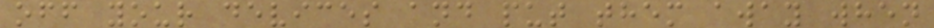off your devices and put them away when
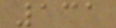131
